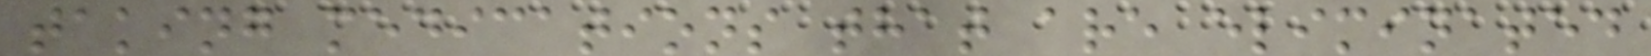taking medications that are eliminated
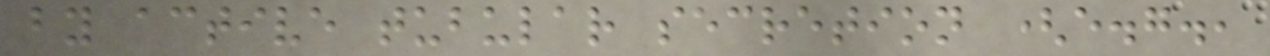by active tubular secretion (e.g.,
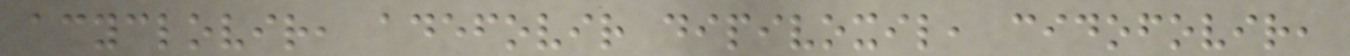acyclovir, adefovir dipivoxil, cidofovir,
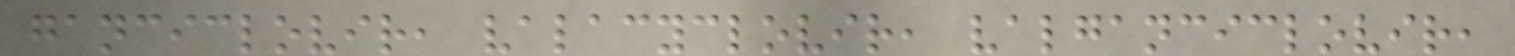ganciclovir, valacyclovir, valganciclovir,
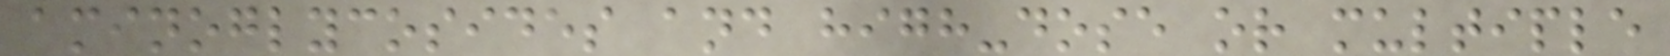aminoglycosides and high-dose or multiple
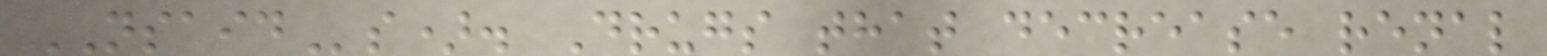NSAIDs). Drugs that decrease renal
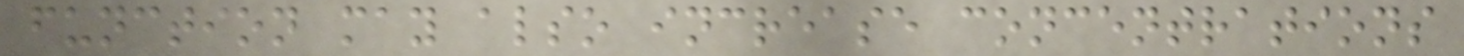function may also increase concentrations
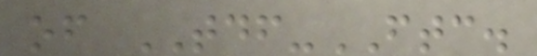of TDF-FTC.
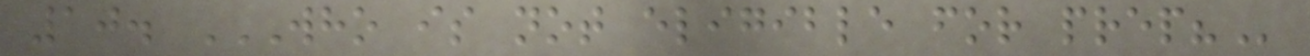10. WHO IS NOT ELIGIBLE FOR PREP?
